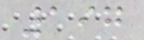197
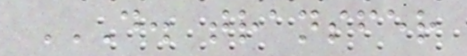D. TRANSFER
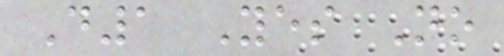D1 Yes No
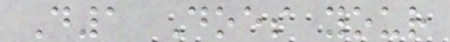D1 Does your
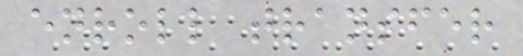enroll transfer
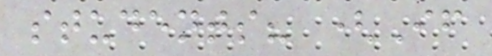students? (If
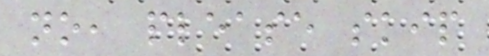no, please skip
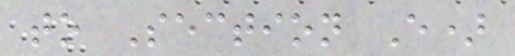to Section E)
